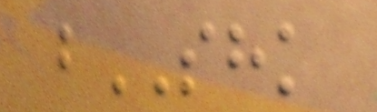bSHK
